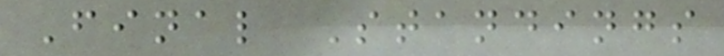Final Standings
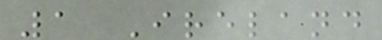1 Ireland
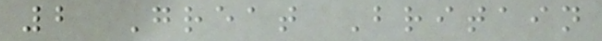2 Great Britain
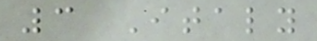3 Italy
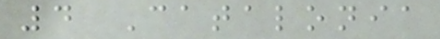4 Catalonia
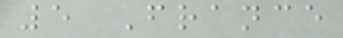5 France
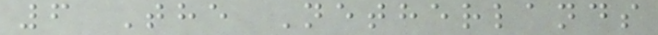6 The Netherlands
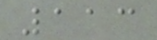113
